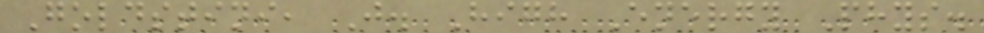Goldstini, J. High Energy Phys.
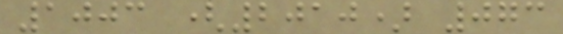1003 (2010) 073
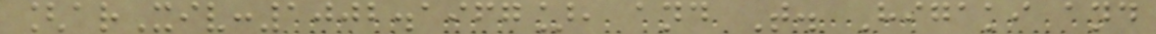[arXiv:1002.1967], and T. Higaki and
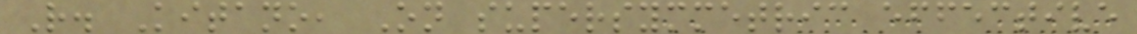R. Kitano, On supersymmetric effective
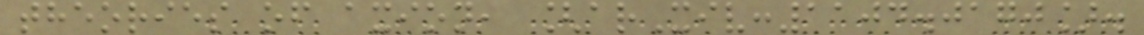theories of axion, [arXiv:1104.0170].
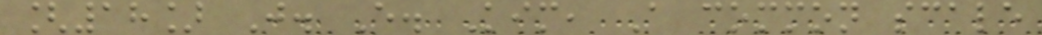[18] J. E. Kim, A common scale
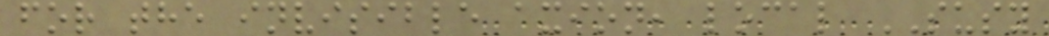for the invisible axion, local SUSY
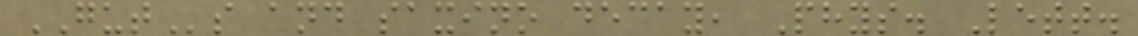GUTs and saxino decay, Phys. Lett.
